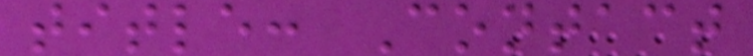title: Contact
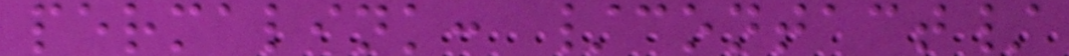permalink: /contact/
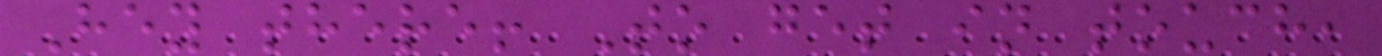Hey there! To get in touch,
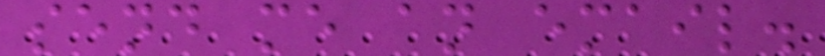send me an email.
